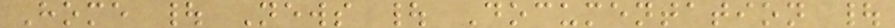Home | News | Documentation |
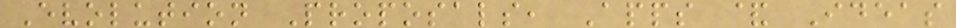Evolution Proposals, Apps & Ideas
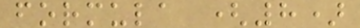formula (8)
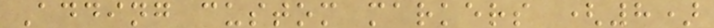Adding custom markers (8)
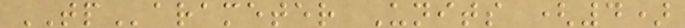TParameter Units (4)
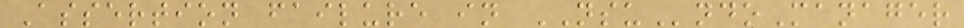Assertion failure in NSUndoManager
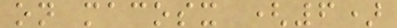on macosx (6)
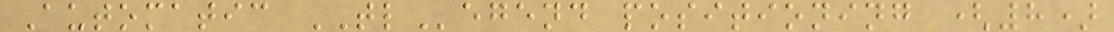Automatic TLegend positioning (8)
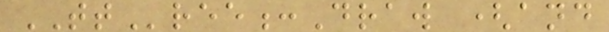TTree:Draw (and
